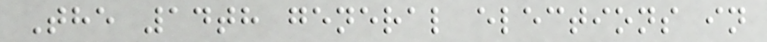The 14th general elections in
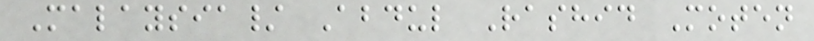Malaysia/ Abdul Rashid Moten
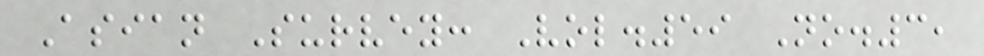Asian Survey: Vol.59 No.3,
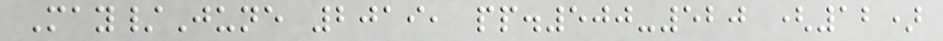May/June 2019, pp.500-520 (12)
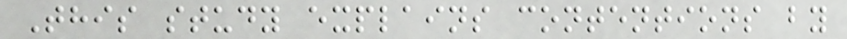This study explains contentions by
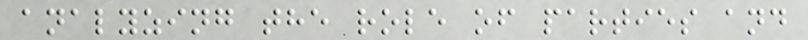analyzing the role of parties and
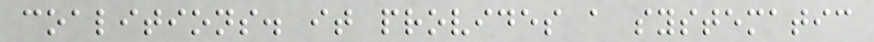coalitions. it provides a systematic
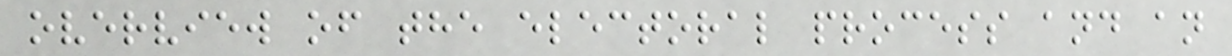overview of the electoral process and an
